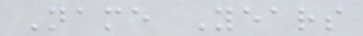Name Years
